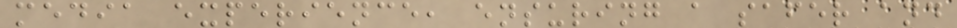media experience, ensuring a safer and
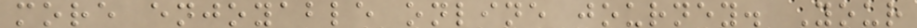more enjoyable online journey. Your
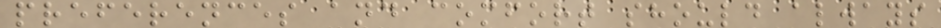preferences and comfort should always
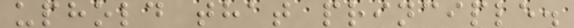uphold that principle.
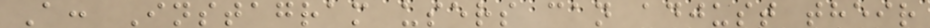A: Instagram users can adjust their
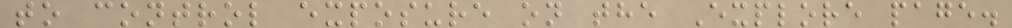to control exposure on the Explore page.
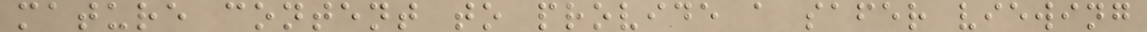mature content to provide a safer viewing
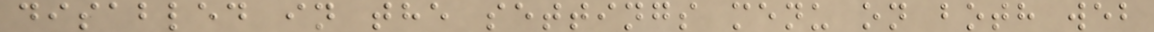disabled in the settings menu on both web
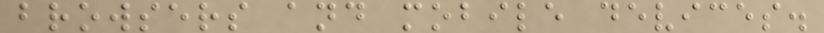browsers and mobile devices.
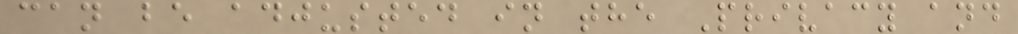can be adjusted in the Privacy and
